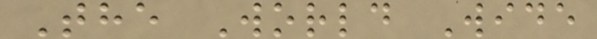The World Wide
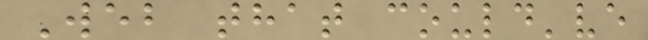Web that could've
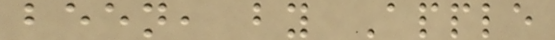been, by Apple
